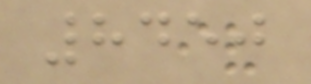8450
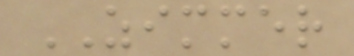ZIMMER
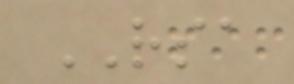RSA
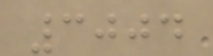3004
